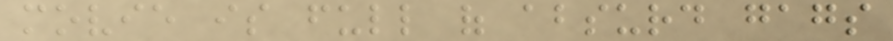movie is full of absurd gags
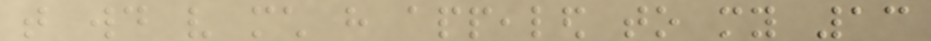that would very much have appealed to my 13
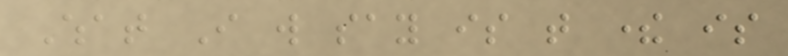What I will say is that there is
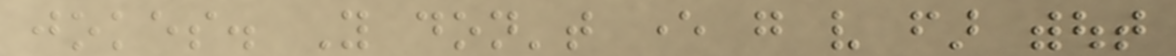jokes. You don't ever go very far without
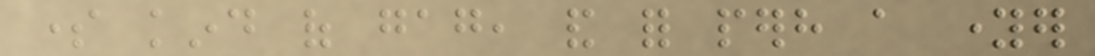some kind of gag, and for perhaps a younger
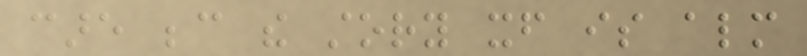care because the story itself is almost
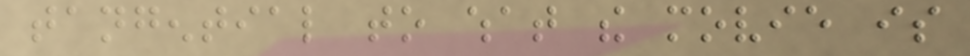tangential to what the movie is
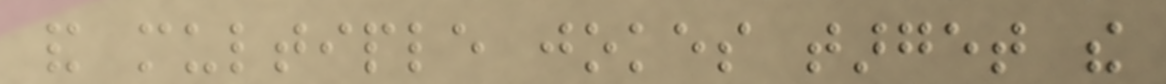and multiple jokes target the
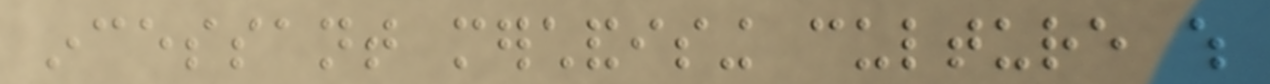incessant merchandising culture which
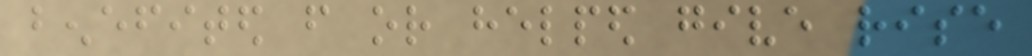benefited from or helped give rise
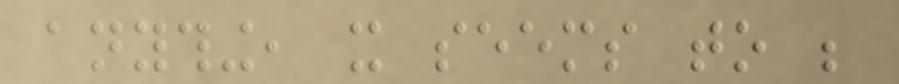anything, it seems to be
